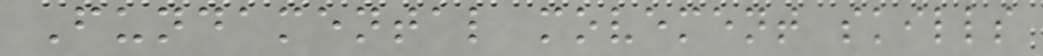Fundamental movement skills
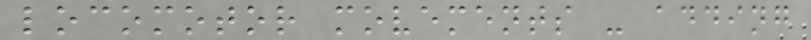locomotor movements - adding
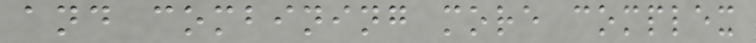and combining more complex
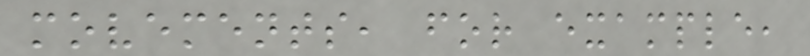movements, for example,
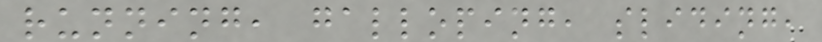running, galloping, sliding,
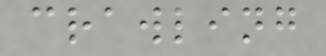crawling
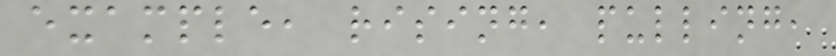example, rising, pulling,
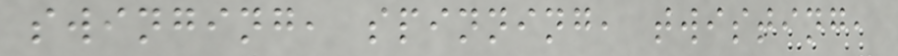swinging, spinning, twisting,
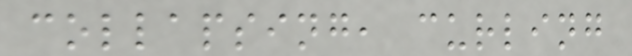collapsing, curling
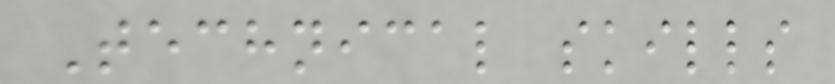Technical skills
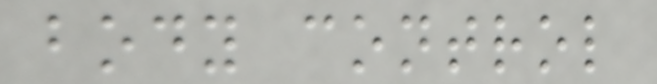body control
